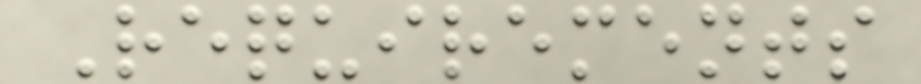Requirements
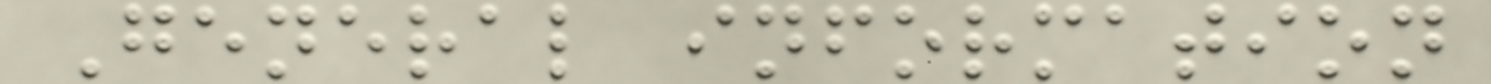General information
